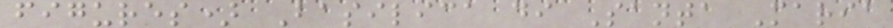figures) Basilica di Santa Maria
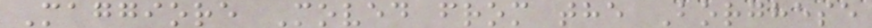Maggiore Moved from the Borghese
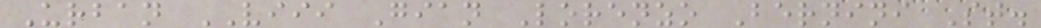Urban VIII Gian Lorenzo Bernini St.
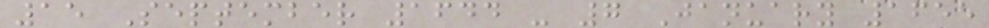15 September 1644 - 7 January 1655
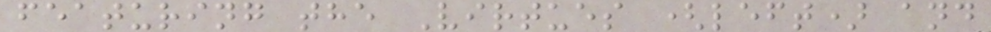featuring the Virtues (left) and
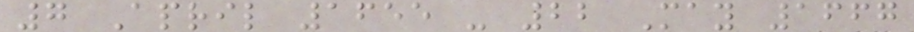7 April 1655 - 22 May 1667
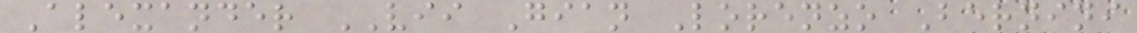Alexander VII Gian Lorenzo Bernini
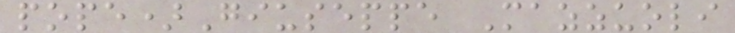pope)Giuseppe Mazzuoli
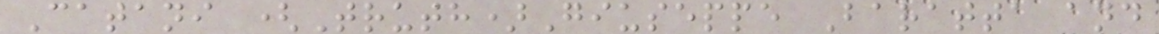Catani (Truth)Giuseppe Baratta and
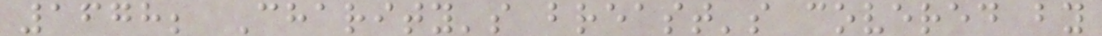1678; Charity's breast's covered by
